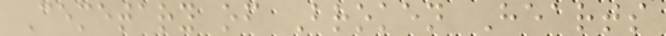Cemetary of Broken Hearts
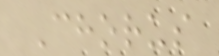Chorus
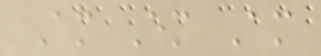Am Em Am
